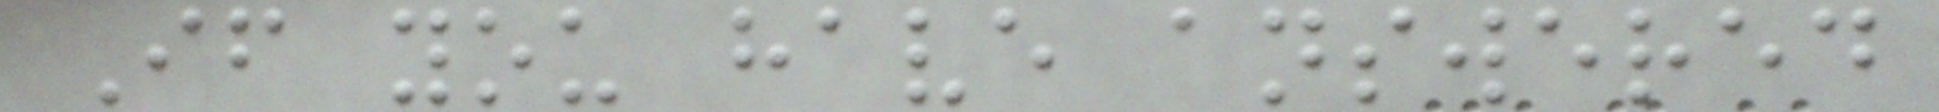If you have answered
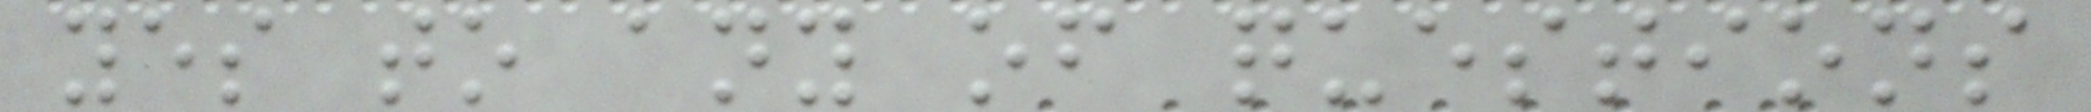yes to any of questions
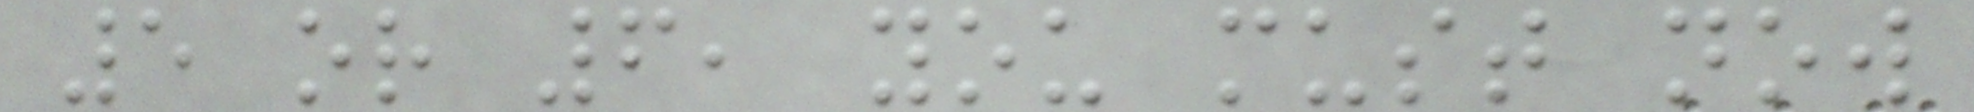5 or 6, you must now
